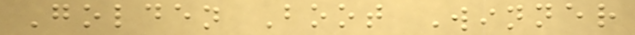Golden Boot Winner
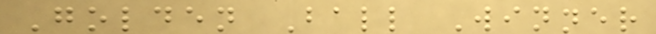Golden Ball Winner
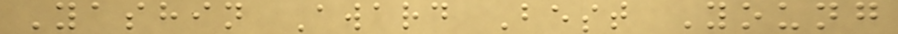Yashin Award Best Young
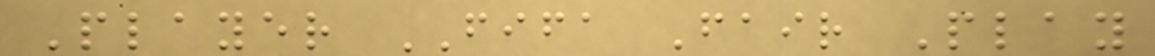Player FIFA Fair Play
